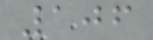106
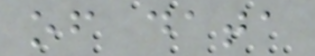of data
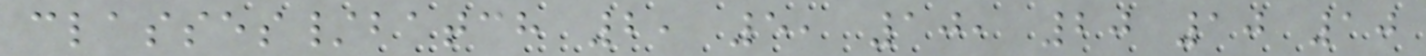classes/batch 2, 5, 10, 20 10 10
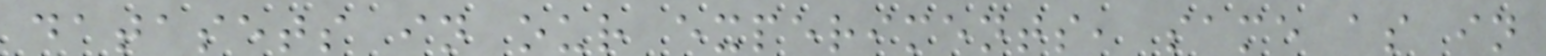datasets in our experiments, same as in
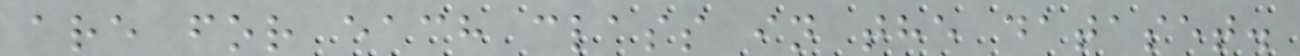are for each class in the dataset.
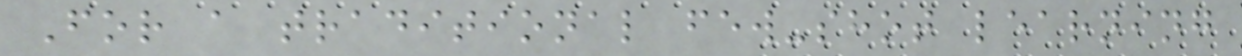For a traditional few-shot learning
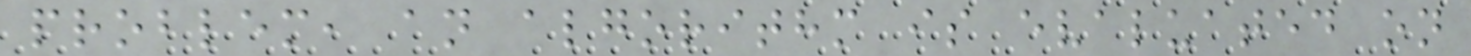problem, an algorithm is evaluated on
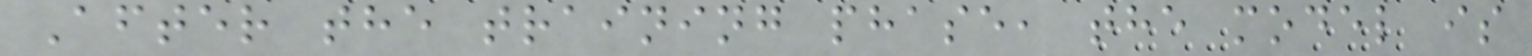After the training phase, the model is
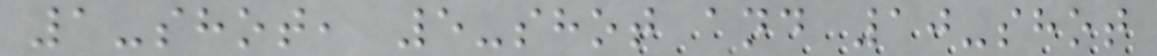1-shot, 5-shot and 10-shot
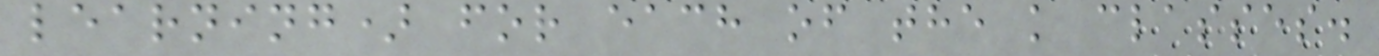learning) for each of the k classes.
